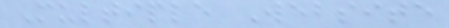Multiple Website
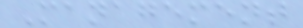Management
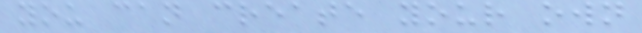you can create your own
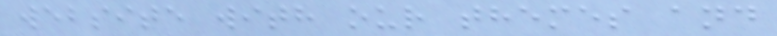website with our themes and
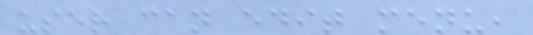user can edit menu,
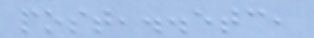post,..etc,
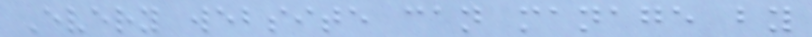Every website can manage by
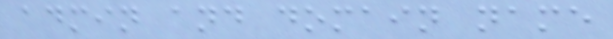admin and domain name
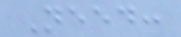Need:
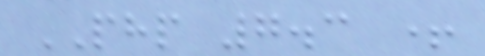PHP 7.3 +
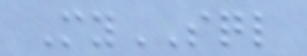MySQL
